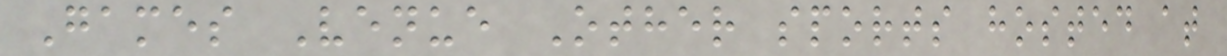Games Venue Other sports hosted at
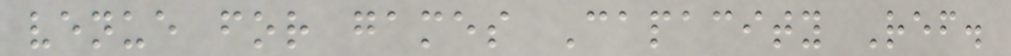venue for games Capacity Ref.
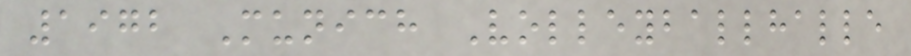1972 Munich Volleyballhalle
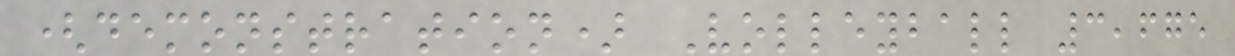(demonstration) Volleyball 3,675
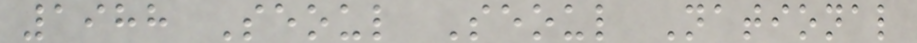1988 Seoul Seoul National
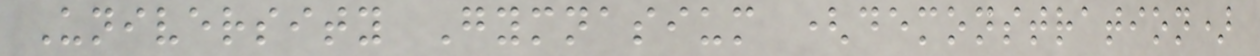University Gymnasium (demonstration)
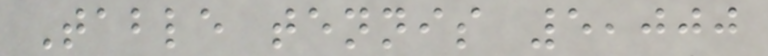Table tennis 5,000
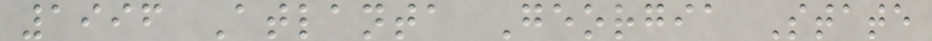1996 Atlanta Georgia State
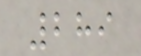289
